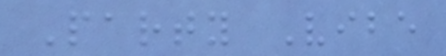Party Vibe
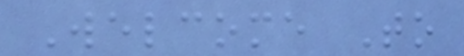Welcome To
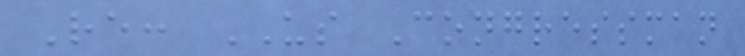Re: US Congressman
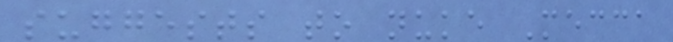suggests to nuke Mecca
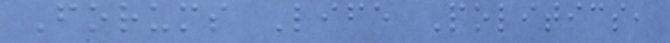Forums Life Politics,
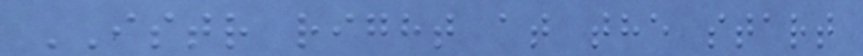ISTR right at the start
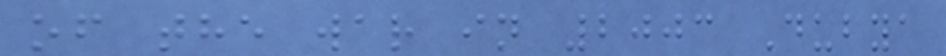of the war in 2003 Dubya
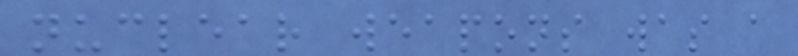nuclear weapons was a
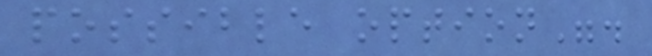possible option".
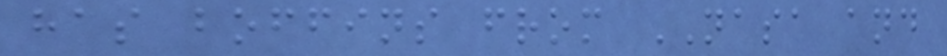has boffins from NASA and
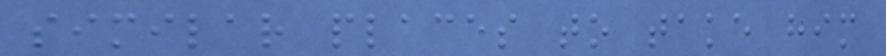similar places to take him
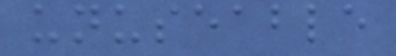unuseable
